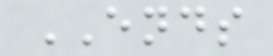ENDS
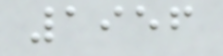1956
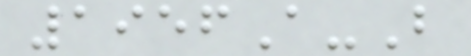1956A-B
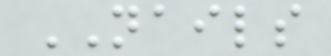NAILS
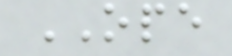OPE
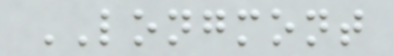LONGMONT
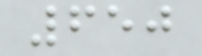650
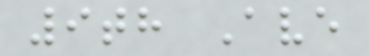9th Ave
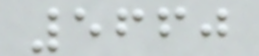5660
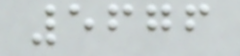5676
